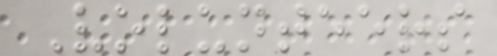Volunteers
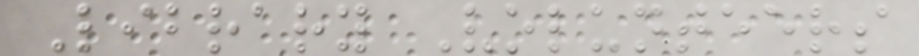Library Volunteers
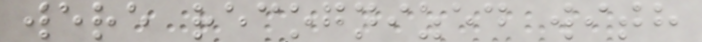were recognized with
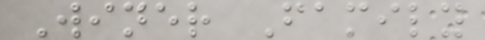Winer Family
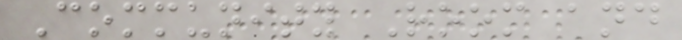Community Room and
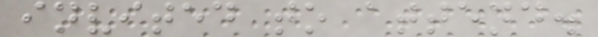invited to attend.
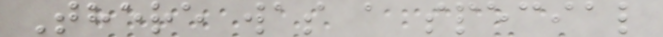There was a special
